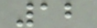12
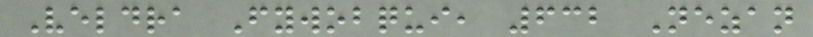Veldra Fywobqui, 632 Nezan
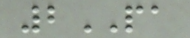2PA
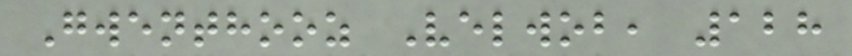Gwenthooz Velwob, 128
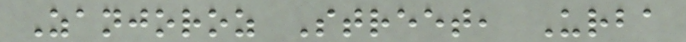Zanjoroz Street, Urba
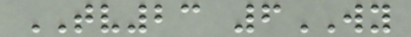TV23 6WY
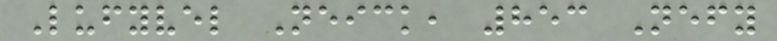Lufyvel Neick, 853 Nefy
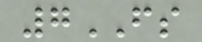7FS
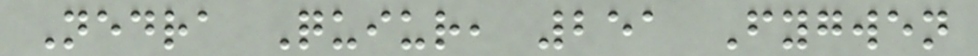Nedra Quiur, 251 Fygwen
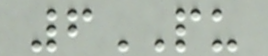6PU
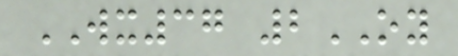WX37 2OY
